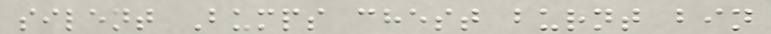silent Bumps chest burnt bin
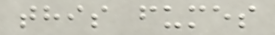this fumes
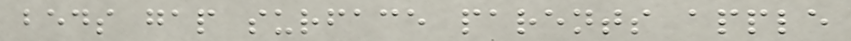beds gap surface parents apple
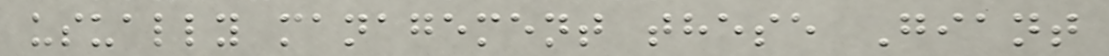usually management these Giant
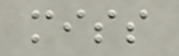miss
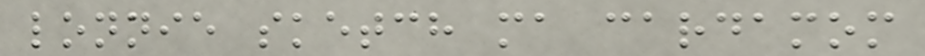lonnie sketch ma cardamom
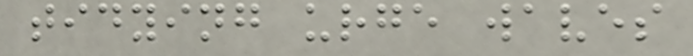tidying urge waves
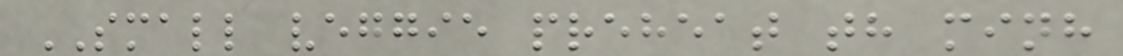SMALL veggie preheat th minh
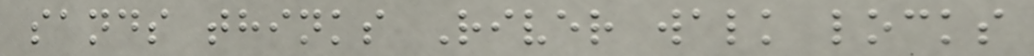sands thinks River walk locks
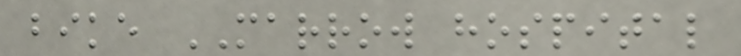bike MARROW hospital
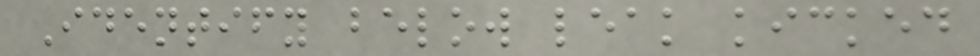Identify below leak kicked
